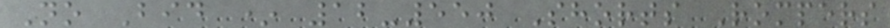No Bid * 12-550 Shorts Rompers
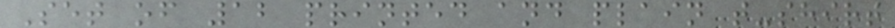Set of 12 printed and plain t-shirt
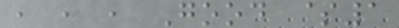, , , Good $1
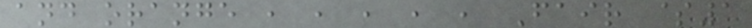and orange , , , , , Fair $1
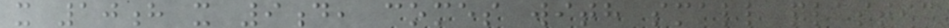x 10h x 9d, comes with small plastic
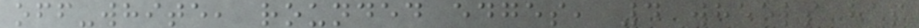off-white, rounded edges, 4 wheels has
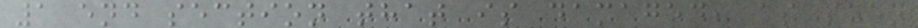1 end section that is damaged, as seen
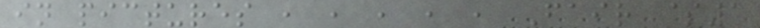in pictures , , , , , Fair $1
